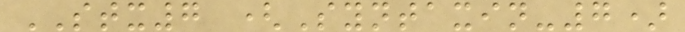STX7 (Syntaxin-7)
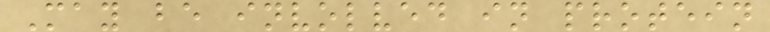May be involved in protein
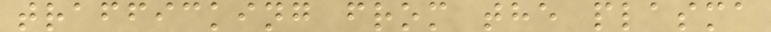trafficking from the plasma
